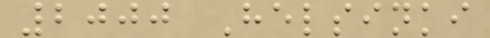2000 Helsinki
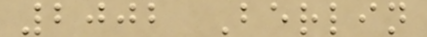2002 Berlin
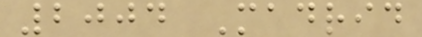2004 Madrid
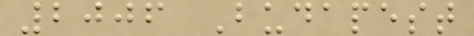2006 Budapest
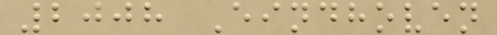2008 Eindhoven
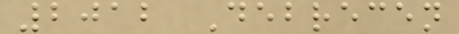2012 Debrecen
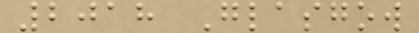2018 Glasgow
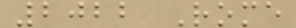2022 Rome
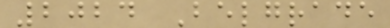2024 Belgrade
